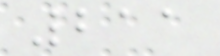211
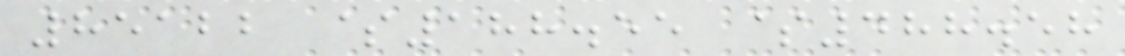85122 $188.55 $488.58
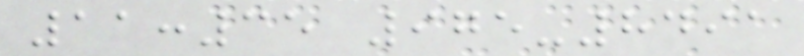11:35 975-8491
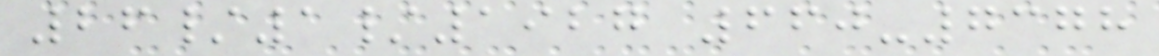26/1/1927 660-7378
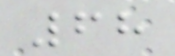68
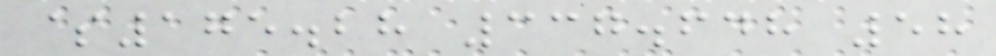$175.28 337.648 58
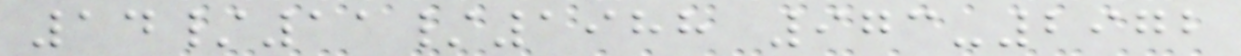14/11/1988 973-2972
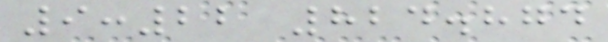9:22 824.874
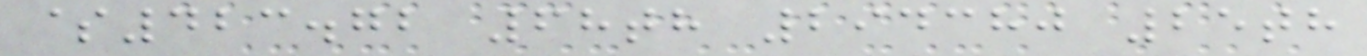$423.72 68th 294380 25th
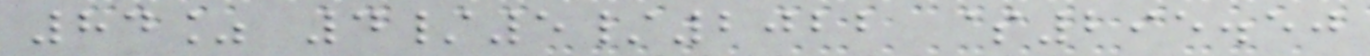84% 4/5/2022 $295.50
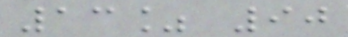13% 90
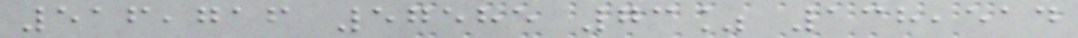516,716 57585 73% 138,514
